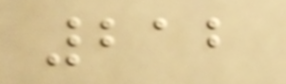212
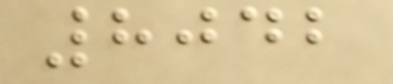8042
